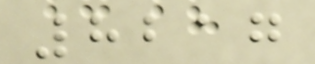8217
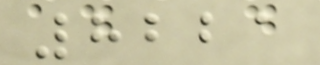8221
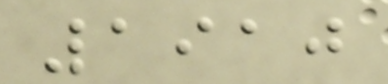1910
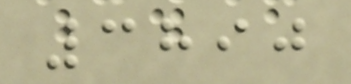3890
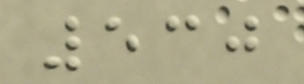530
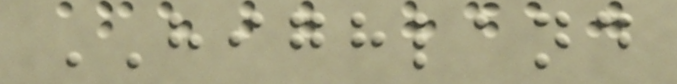HIGHLAND
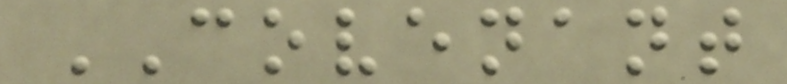COVENANT
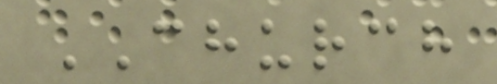CHURCH
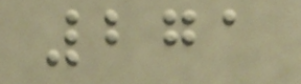271
